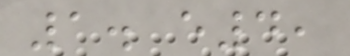1. e4,
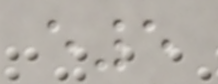e5
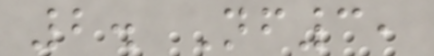2. Nf3,
